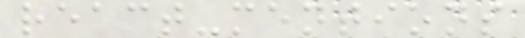react-mentions
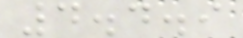4.4.9
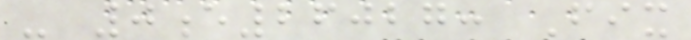- 0e26027: Fix
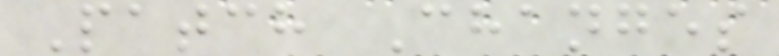Patch Changes
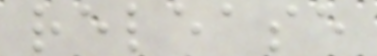release
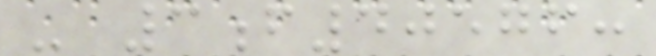- 3f40576:
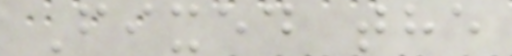Fixed the
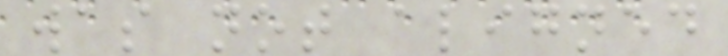was not aligned
